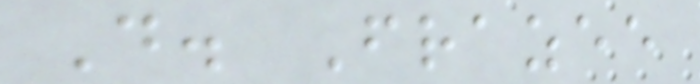D. Frazee
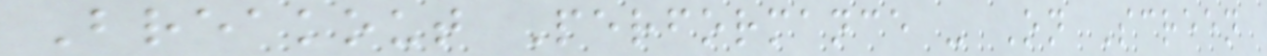Breakout Performance - On Screen
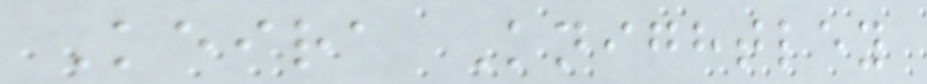Keira Knightley
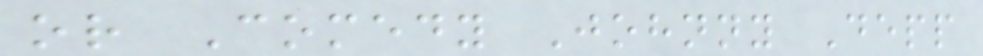or Comedy Johnny Depp
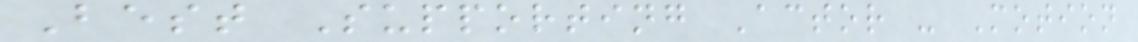Best Supporting Actor - Motion
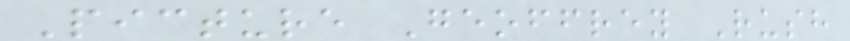Picture Geoffrey Rush
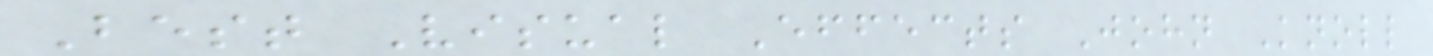Best Visual Effects John Knoll
